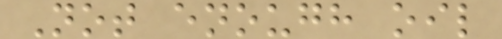Not enough oil
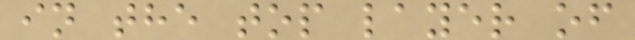in the top layer of
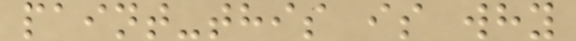paint-this is why
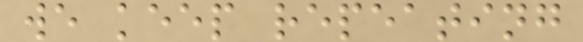we keep repeating
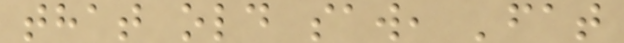that old saw, 'fat
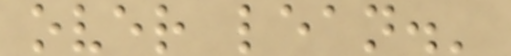over lean.'
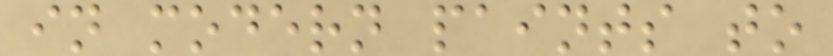in modern paints to
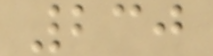230
